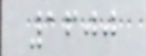1600
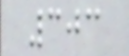303
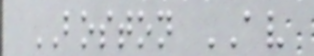BOSTON AV
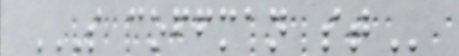S COFFMAN ST
